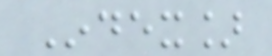Index]
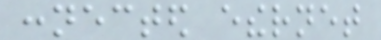connected ethernet
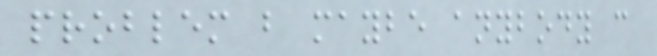problem but maybe anybody can
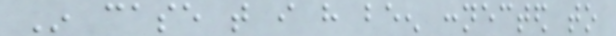In case that i have been connected to
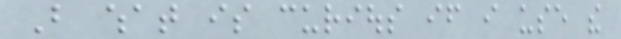But what is curious if i use the
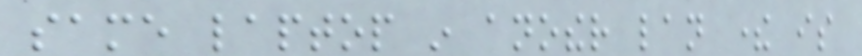same laptop in another lan there is
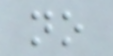no
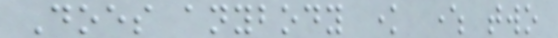Does anybody know where two
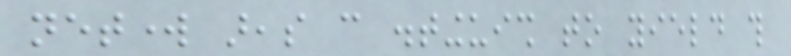network areas can distinguish to yield this
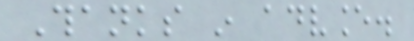Thanks in advance.
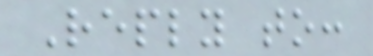Reply to:
